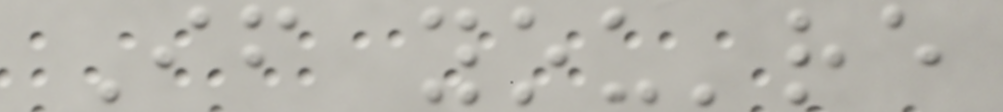If you're
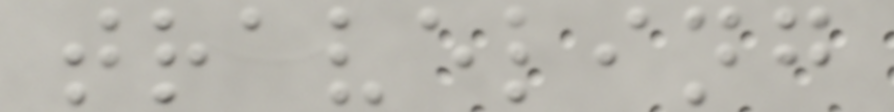traveling
